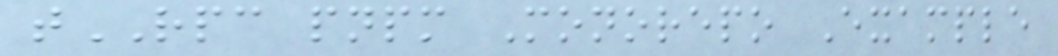tRPC pnpm Monorepo Example
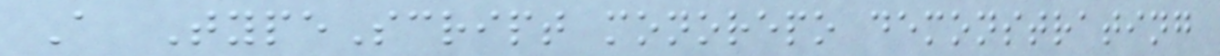A TypeScript monorepo demonstrating
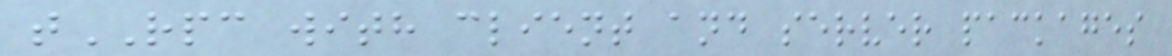tRPC with client and server packages
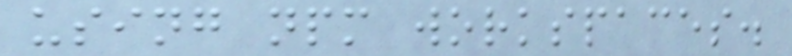using npm workspaces.
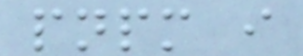pnpm i
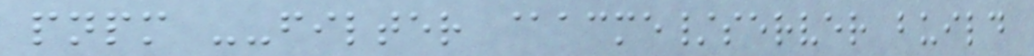pnpm --filter @acme/server build
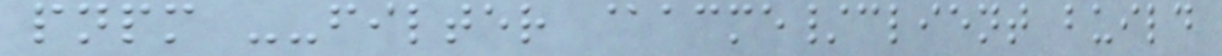pnpm --filter @acme/client build
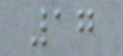17
